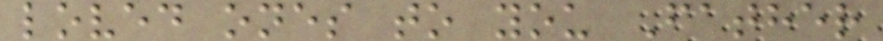loved ones to you Father
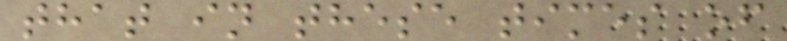that in these times of
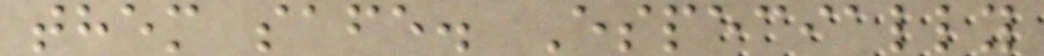them safe. Especially
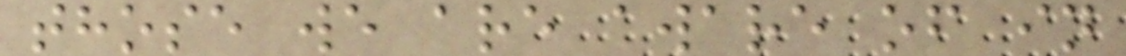those we are aware of in
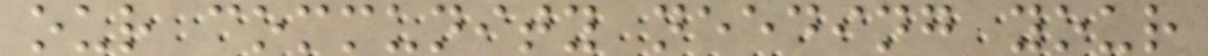our community needing your
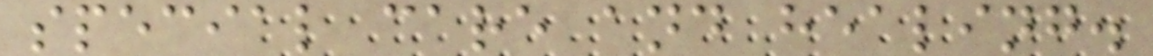special care and healing.
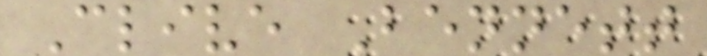Clive Bennett
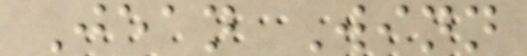Jean Winn
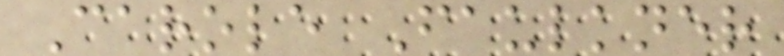Carole Faulkner
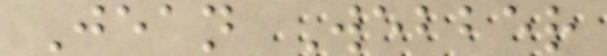Jean Webber
